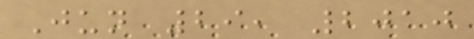Jun 29, 2010
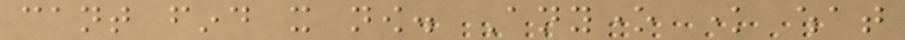cant find it now. Anyone know what
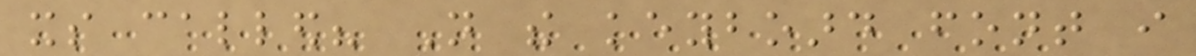its called? Not the keyboard font i
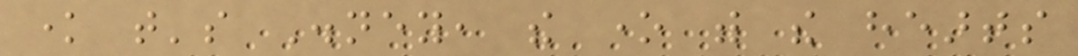know that's Disney, the one with the hearts
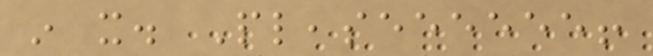in it. Pleaseeeeee!
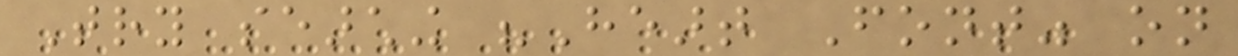Try searching "Heart Font" on
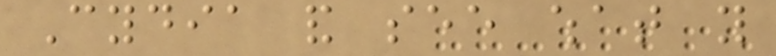Cydia and see what you
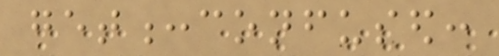get:confused:
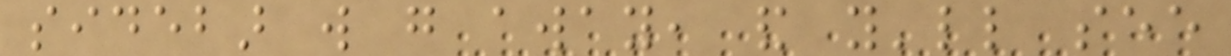sidebar will go away, and you'll see
